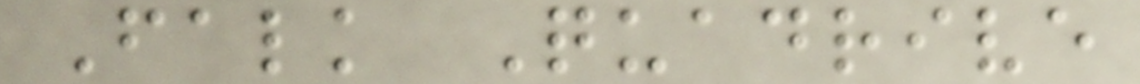Falk Quadrive
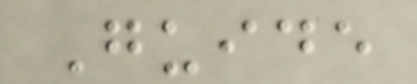Guide
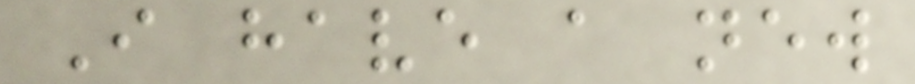I have a new
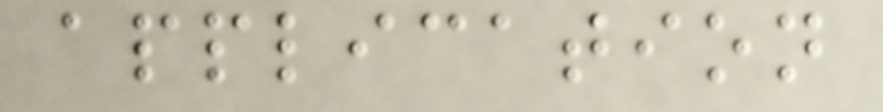application
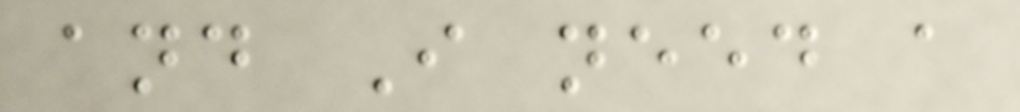and I need a
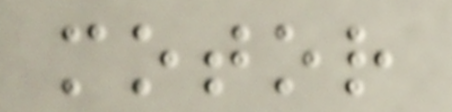motor
